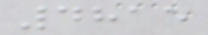4815
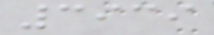3939
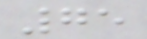75
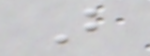B
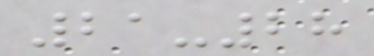21-28
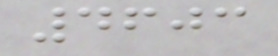4603
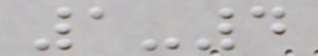1-4
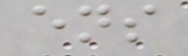ens
